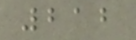212
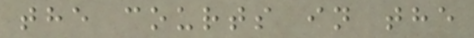the courts in the
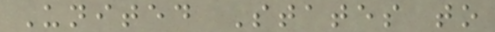United States to
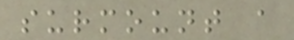surmount a
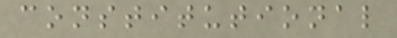constitutional
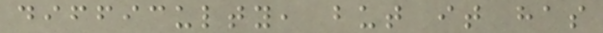difficulty, but it has
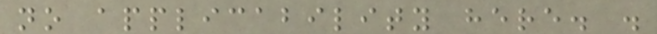no applicability here. .
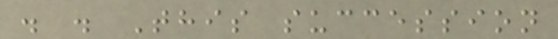. . This succession
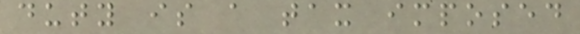duty is a tax imposed
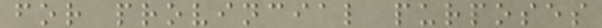for provincial purposes
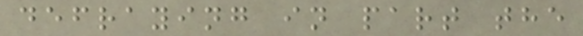defraying in part the
